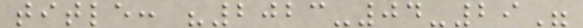title: "2023-04-29"
